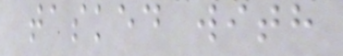tasked with
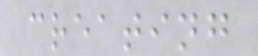creating
